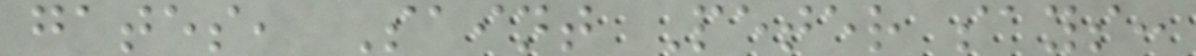gates, Saint Peter says:
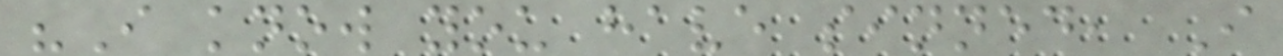"I know you have sinned, I
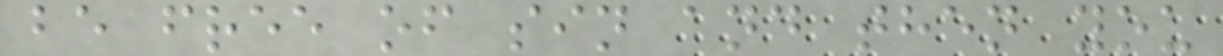be free of sin and then you
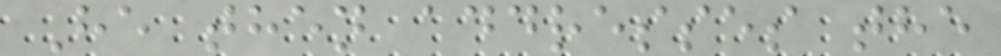He then addresses the
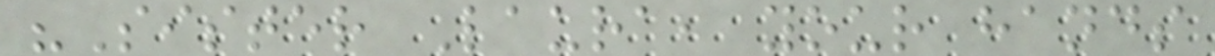"Sister Laura, your hands
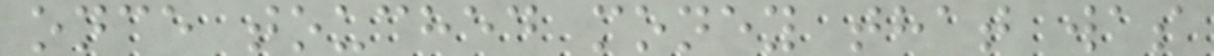once touched money that was
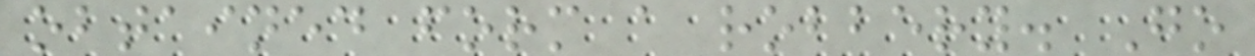obtained form a robbery. Go
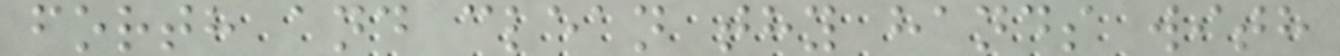forth and clean thy hands with
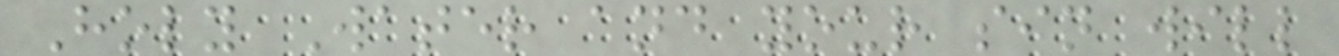Holy Water and your sin will
